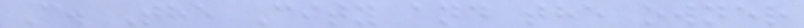C. The City and the owner
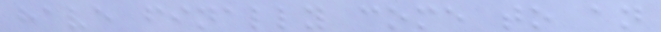have finally come to an
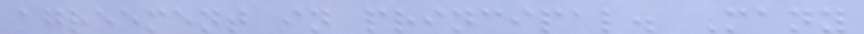agreement in principal. Many
